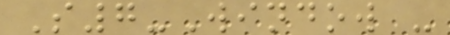S7-Window -
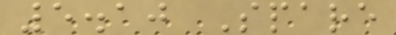5.10 Spare
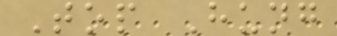Top Hung
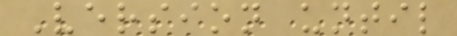Version until
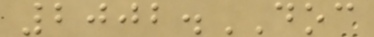2002.DOC
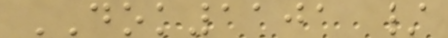DOK1101 /
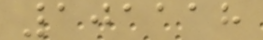101118
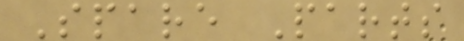Spare Parts
